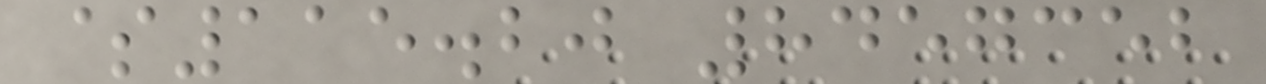$115.20 8457352
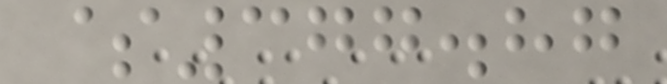$377.87
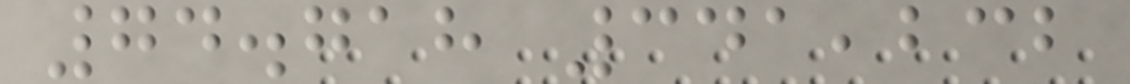74.718 341,232
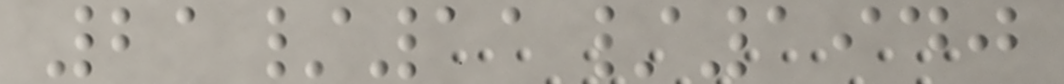21/11/1940
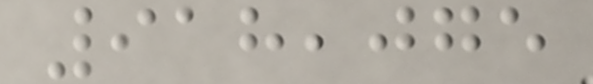918,075
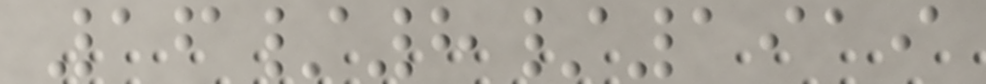16/8/1919
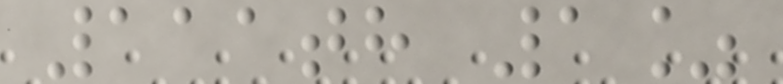111th 1%
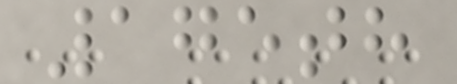175th
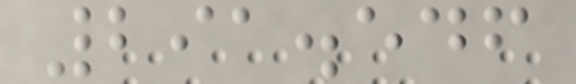291.546
